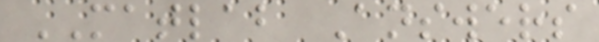MATLAB Answers
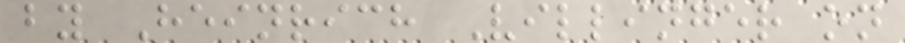by Heinrich Villinger on
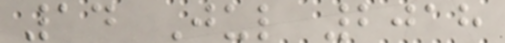14 Jul 2018
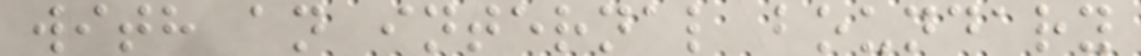with an internal boundary
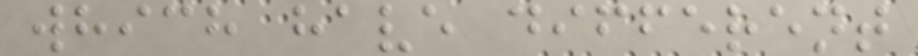which have different
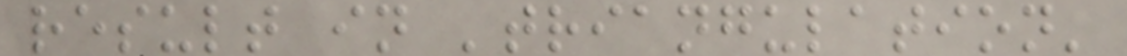result in 'triangulation'
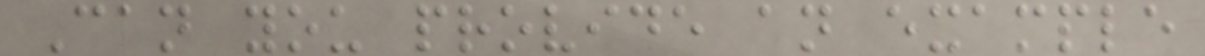Can you provide an example
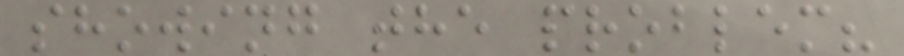showing the problem?
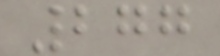277
